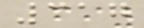317
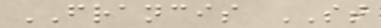FRANCIS ST
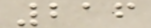216
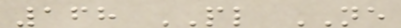168 PL NE
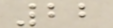22
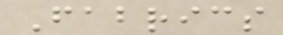Fabrics
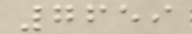7659
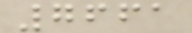7661
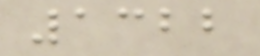1322
